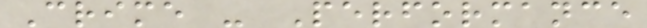Crime - Performance
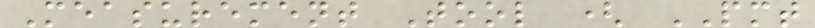Measurement Tool ( PMT
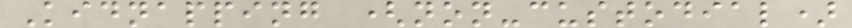Kidnapping (non-custodial)
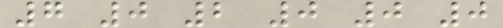7 0 2 0 0 0
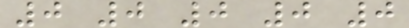0 0 0 0 0
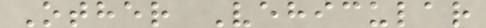Other Vehicular
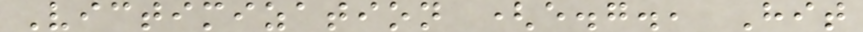Victimization (e.g., Hit
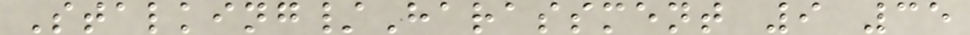Stalking/Harassment 9 35
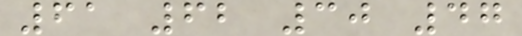61 62 30 47
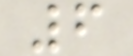6
